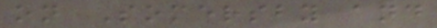on Somersby and
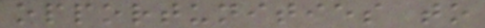opportunities to
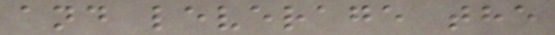and leverage the
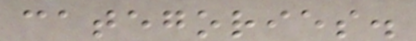categories.
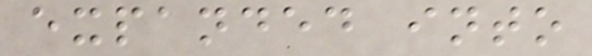expanded into
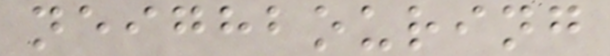neighbouring
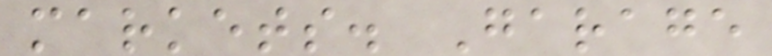markets. Garage
